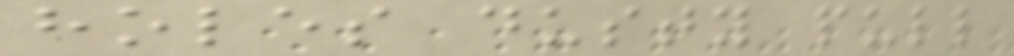holes dusty pull
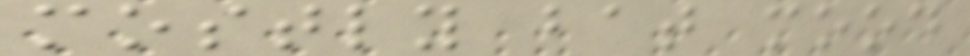mostly bat mood
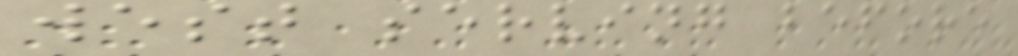west serving before
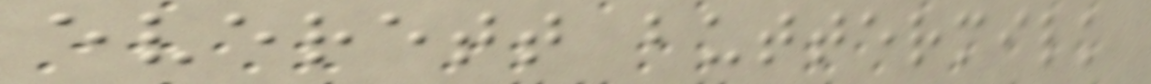everett buttermilk
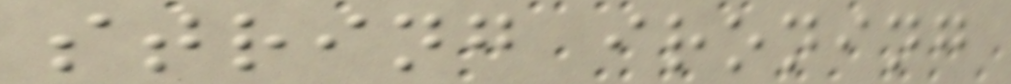string ironing
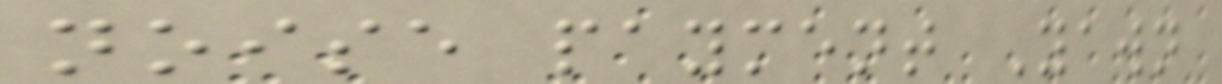noise payment Yawn
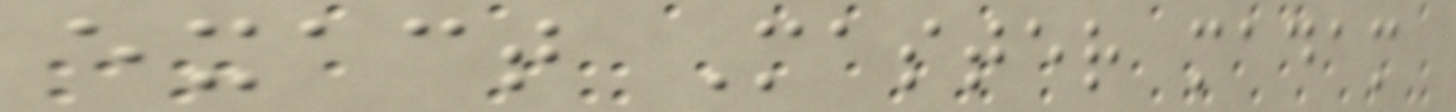exact Master madam
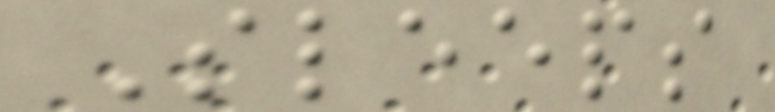Sleeps
